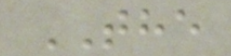THE
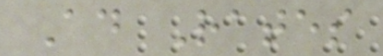Ad Rates
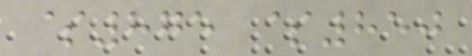$875 $850
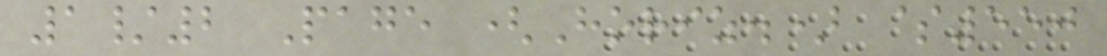1/2 Page (Horiz.) $550
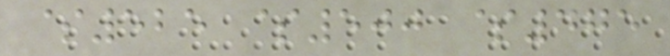$525 $500 $475
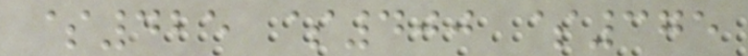$425 $400 $375
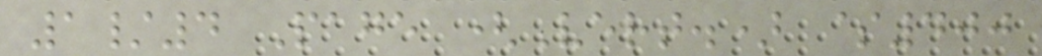1/4 Page (Vert.) $400
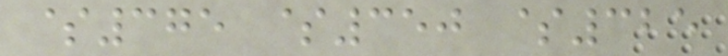$375 $350 $325
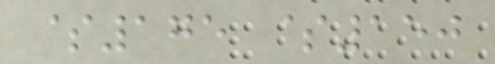$175 $150
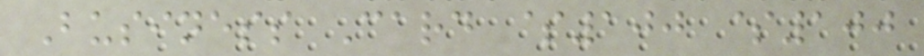Business Card $100 $100
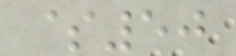$50
